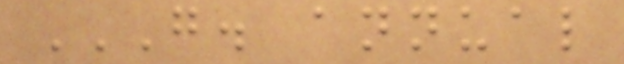G. ANNUAL
